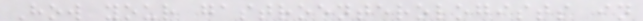How your gastroenterologists in
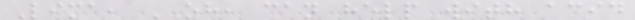Lima, OH, can help with acid
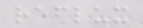reflux
